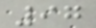97
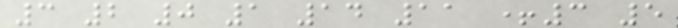3 2 0 1 14 11 +3 5
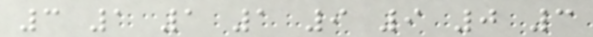3 1 1 1 9 9 0 3
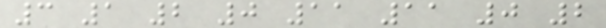3 1 2 0 11 11 0 2
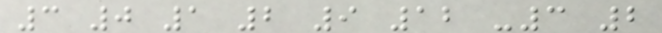3 0 1 2 9 12 -3 2
